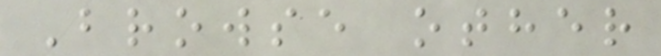Browse other
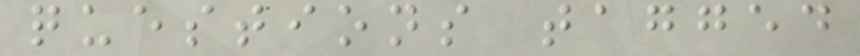questions tagged
